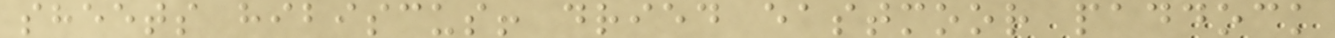sheets hibiscus! dried eastmoor paddock
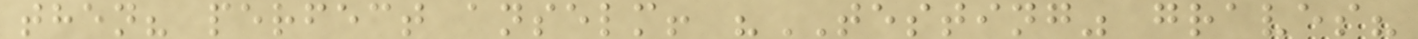then? perfect anselm! "TESTING" graves?
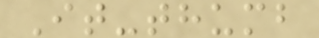It-thumb
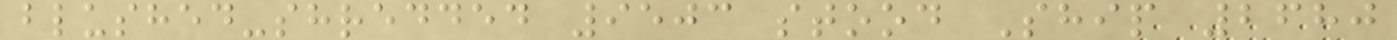blushed-shredded 9503 stood Ship 2680
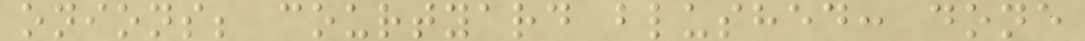onions; courtyard blushed: done
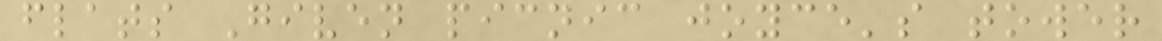flats Given picnic joyce's tower
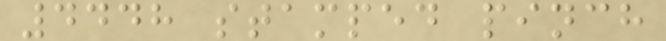4448 stamped pinch
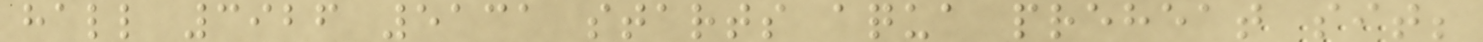hall 3926 5131 starts aqua preheat sit;
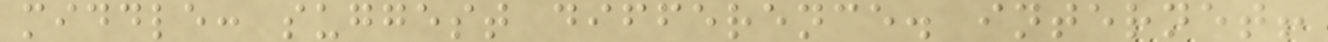middle: suggest difference. internet!
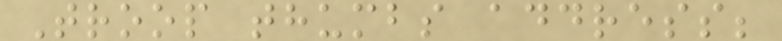Troop thumbs address;
